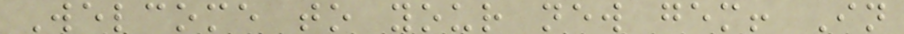Welcome to your new gem! In
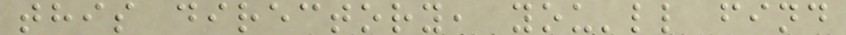this directory, you'll find
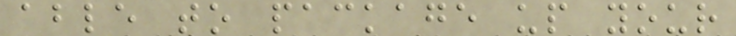able to package up your
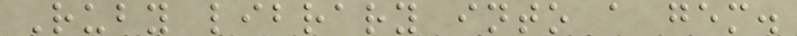Ruby library into a gem.
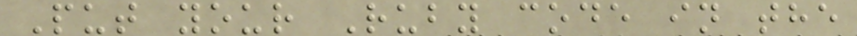Put your Ruby code in the
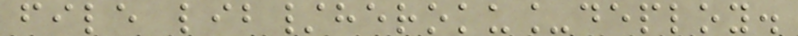file lib/heroku_deploy.
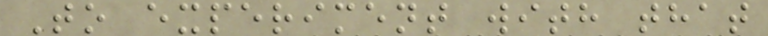To experiment with that
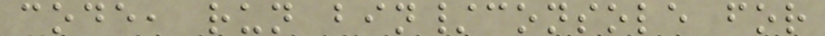code, run bin/console for
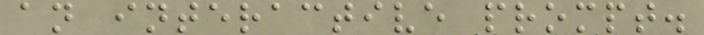an interactive prompt.
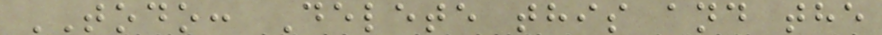TODO: Delete this and the
